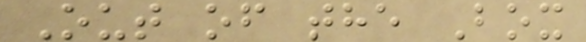Out of the Box
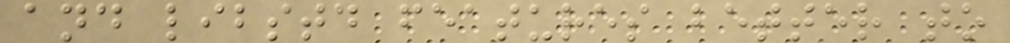and libstd features better to
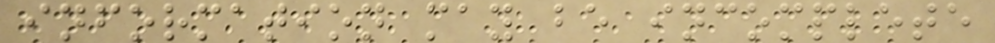information may be incomplete
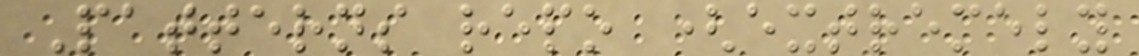Patterns repo (extremely
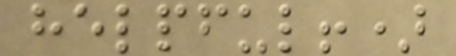helpful!)
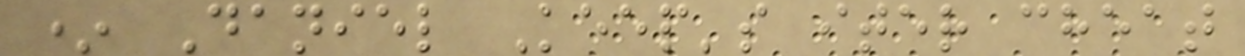* Daniel Keep's iter cheat
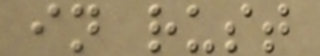in rust
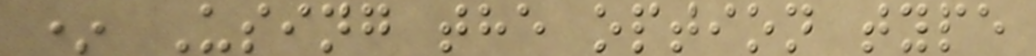* Using the option type
